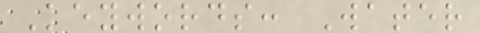Keywords: Water
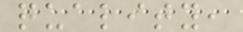quality,
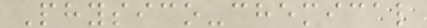Physico-chemical
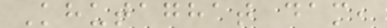Khutaghat dam,
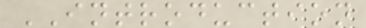INTRODUCTION
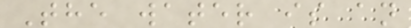The water is an
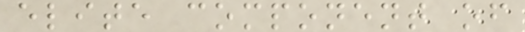elite component of
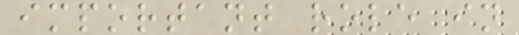important role in
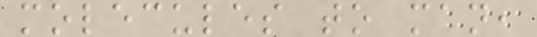molecules to man,
